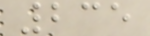235
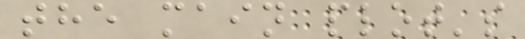the main plot's
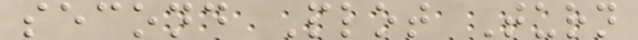second Plot Turn
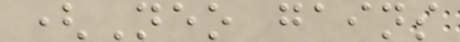(Neo gains
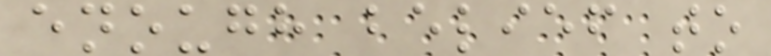enough belief to
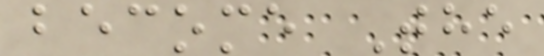become The
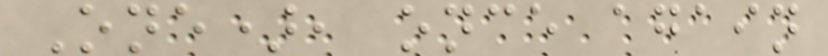One), once again
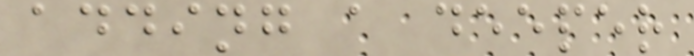adding a deeper
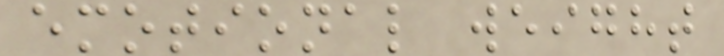emotional weight
